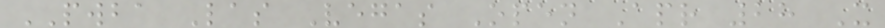PWBA Las Vegas Open Apr 28 X
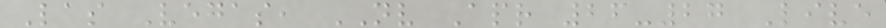Las Vegas, NV Apr 26-27 Live
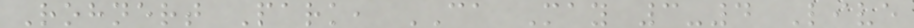Rohnert Park, CA May 3-4 Live
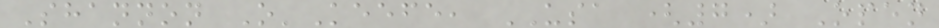Shannon O'Keefe, USA (7) Open
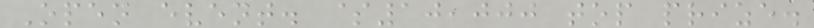Open event. $10,000 top prize.
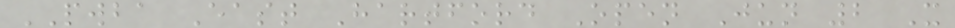PWBA East Hartford Open Jun 2 X
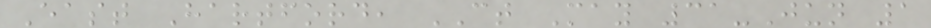East Hartford, CT May 31-Jun 1
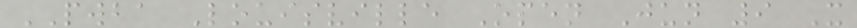PWBA Louisville Open Jun 9 X
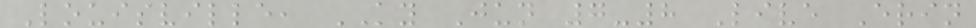Louisville, KY Jun 7-8 Live Erin
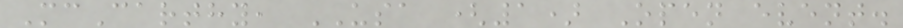McCarthy, USA (1) Open event.
